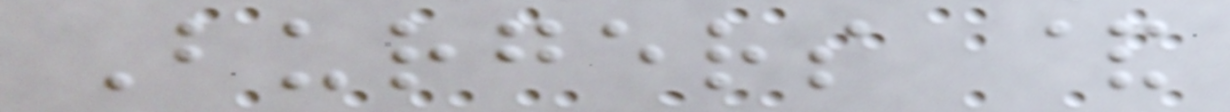Burgers &
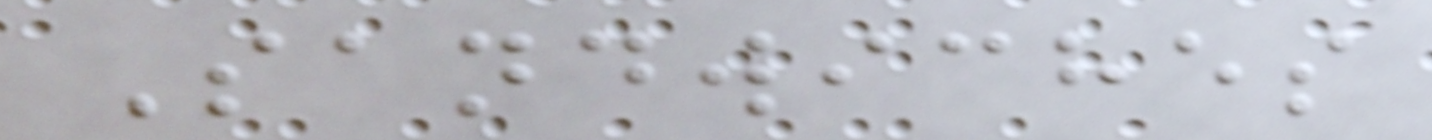Sandwiches
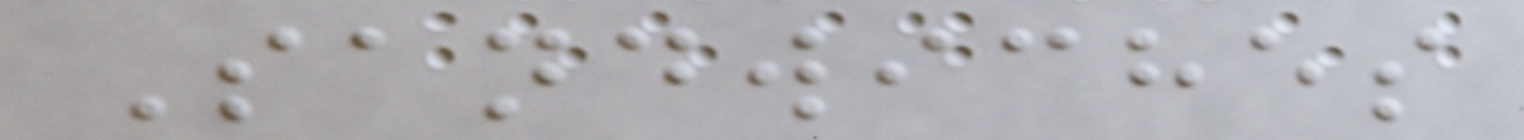Sandwiches
